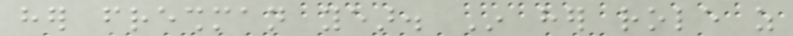her freshman year. In her role as
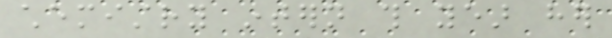chemistry intern this year her
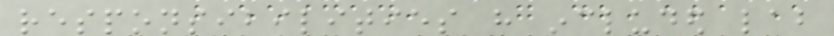responsibilities have included lab
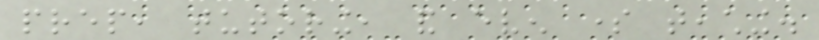prep, tutoring, and even some teaching.
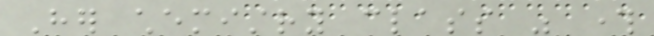Her chemistry class was through
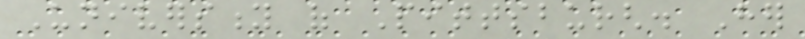University of Pittsburgh. Her
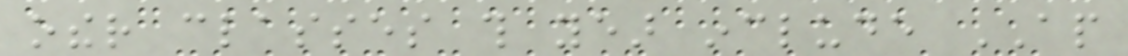other classes this year include AP
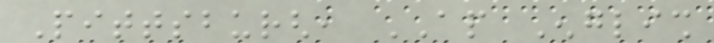Pittsburgh, AP English
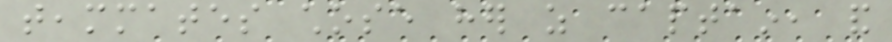teammates chose her as captain, and
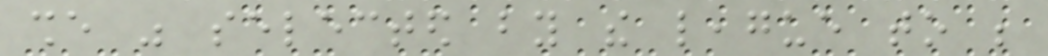she was selected by the league to be
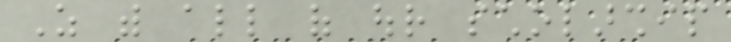As with all of our scholarship
